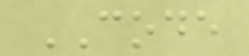CODE
